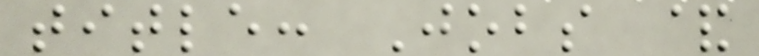title: Jobs &
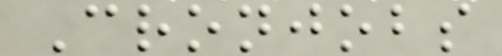Cronjobs
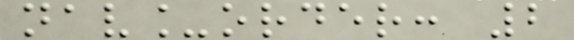nav_order: 2
